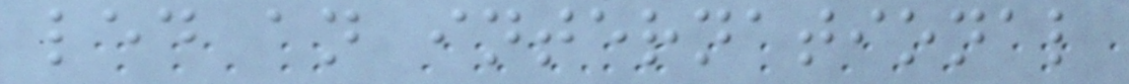led an international
